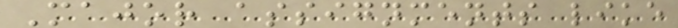Major assignments like
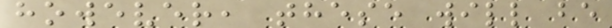however, these will be
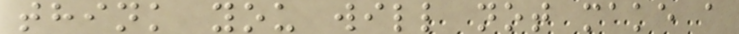think you will not make a
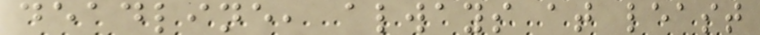deadline, always at least
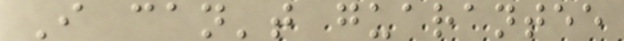I can't guarantee
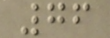76
